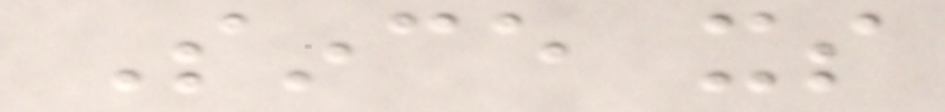Since its
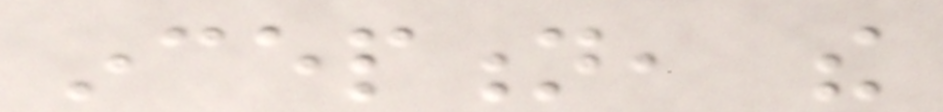inception, the
